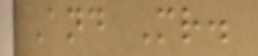And Mr.
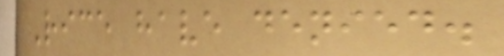Rice have denied.
